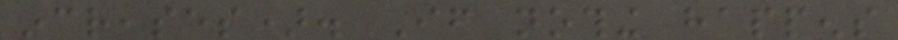increases). If nothing happens
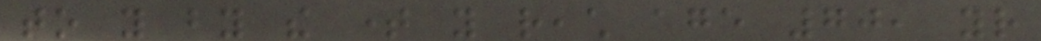to you by the time you reach age 70, your
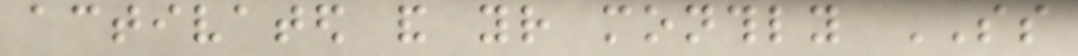activated and your monthly SS
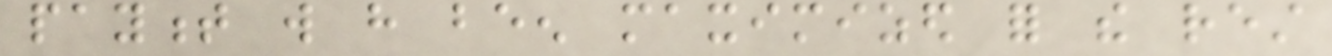payment will have been maximized for the rest
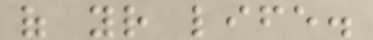of your life.
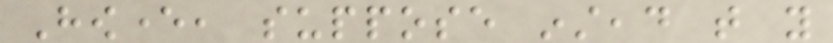However, suppose instead that you
